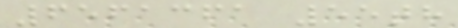6561361 55th
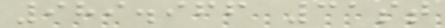989.966 31st
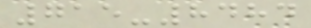715-8484
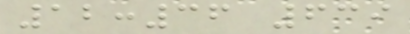12:36 639
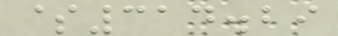$314.29
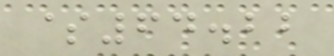$64.22
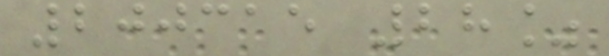200315 28%
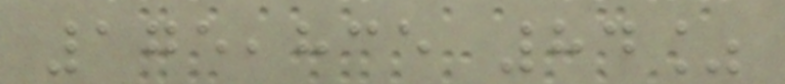175,835 84%
